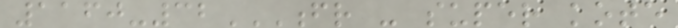1160-32FR - SUPER KOTE
